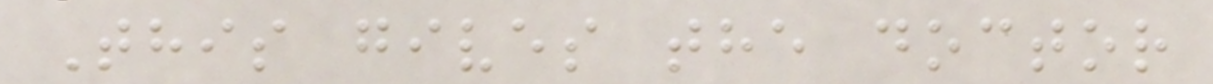This gives the doctor
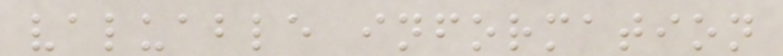valuable information
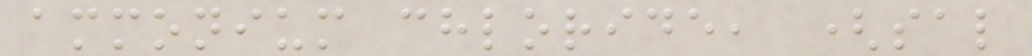ammonium chloride, (sal
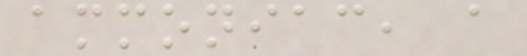ammoniac, a
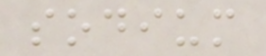sodium
